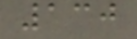130
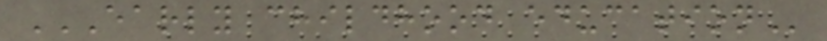EARLY CHILDHOOD EDUCATION
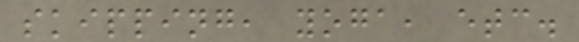skipping, yoga, etc.
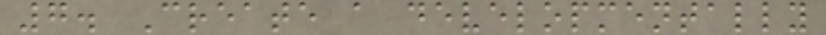7. Create a developmentally
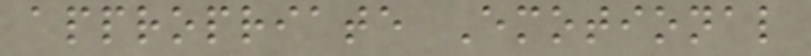appropriate Emotional
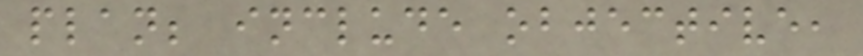plan; include objective,
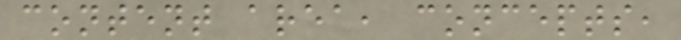content area, concepts,
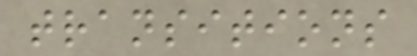transitions
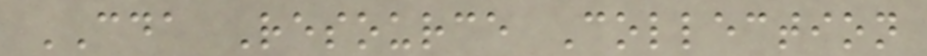CDA Resource Collection
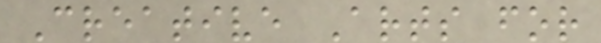Creative Arts for
